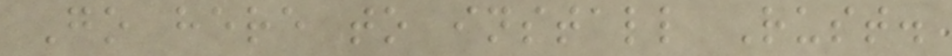Go here to install Rust.
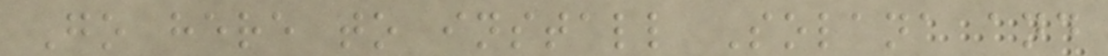Go here to install Solana and
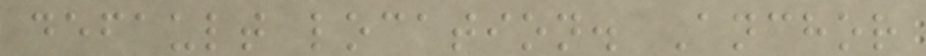default location. Anchor
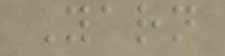Yarn
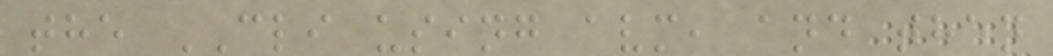the CLI using avm, and then
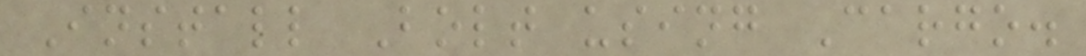Install Bolt using Cargo.
